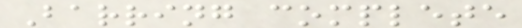Barring complete
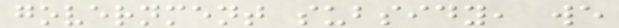government subsidy, we
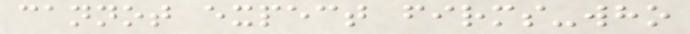cannot expect firms-who
